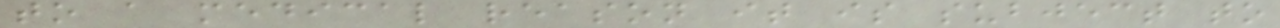to a medical reason it is subject to
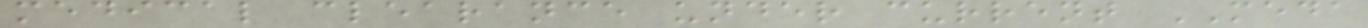medical clearance under current MEDA
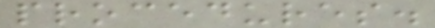procedures.
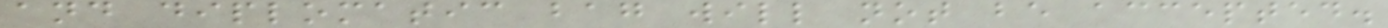and diplomatic bag will not be accepted.
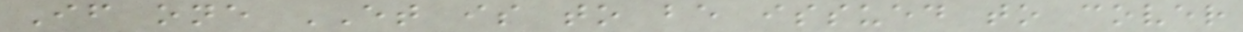If one ET is to be issued to cover
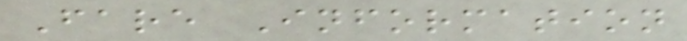Fare Information
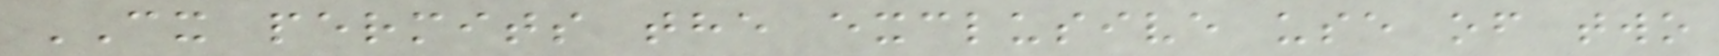CX permits the exclusive use of two
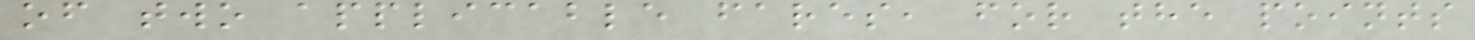of two applicable fares, for the points
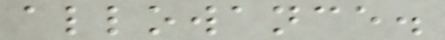allowance.
